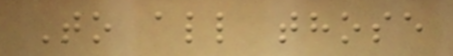To all those
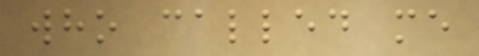who called me
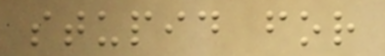stupid for
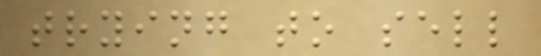trying to sell
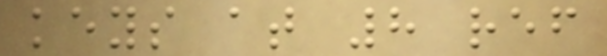keys at 8 ref
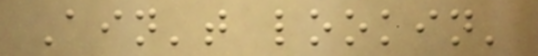Ain't lookin'
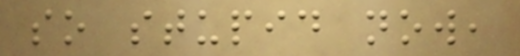so stupid now,
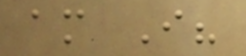am I?
